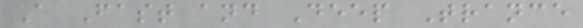A Fast and Deep Trance
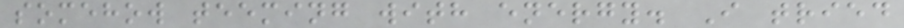somehow teeming with energy. I tried
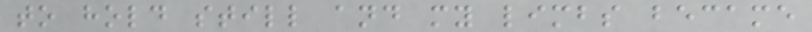to hold still and my limbs became
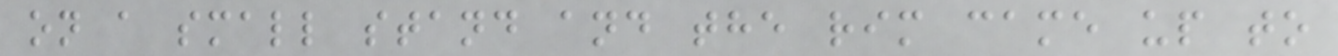on a small stand and the rim came up to
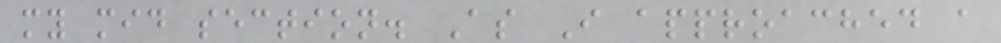my mid section. As I approached a
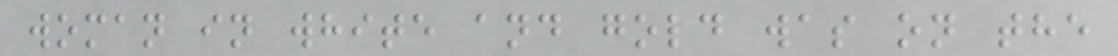woman in white and gold was on the
